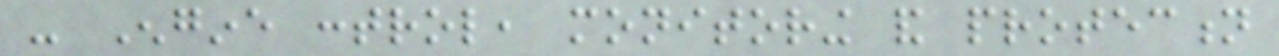- Engine control, monitoring and protection
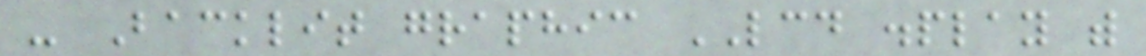- Backlit graphic LCD display with
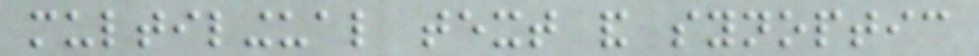multilingual text and synoptic
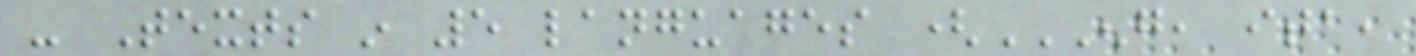- Texts in 5 languages (ENG, ITA,
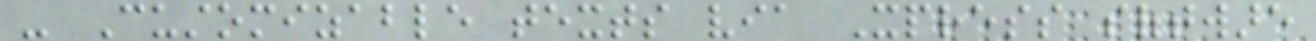- Customizable texts via Xpress software
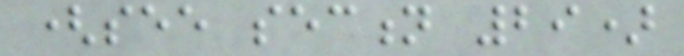(see section 29)
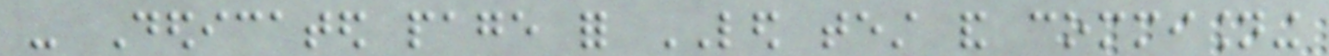- Dedicated page for LED test and commisioning
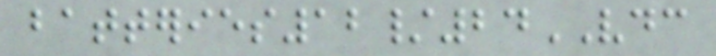batteries12/24VDC
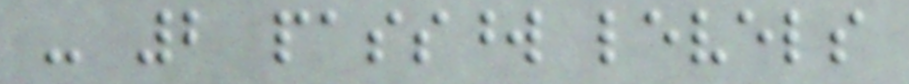- 2 password levels
